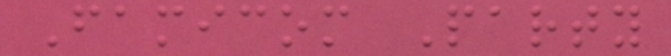Famicom Party
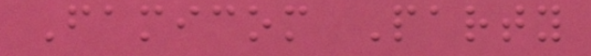Famicom Party
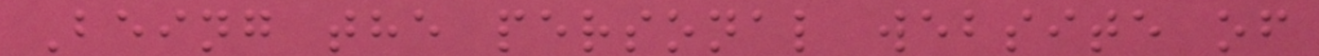Being the personal website of
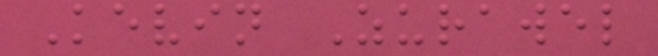Kevin Zurawel
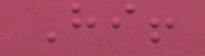Hi!
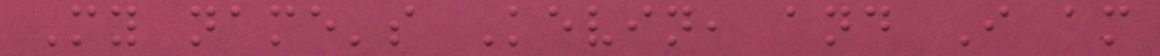My name's Kevin, and I am
